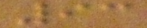93
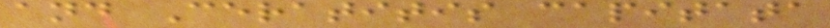and Ceratitis capitata
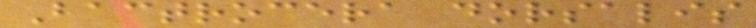Bactrocera dorsalis
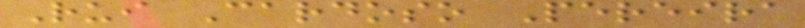Rui Cardoso Pereira
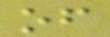of
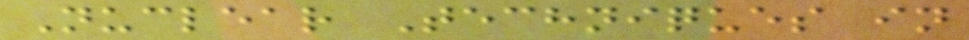Nuclear Techniques in
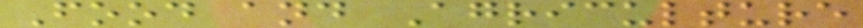Food and Agriculture
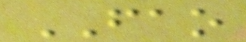FAO
